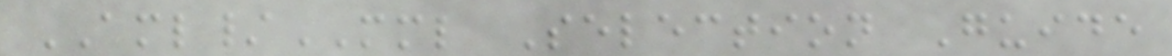AML/MML Selection Guide
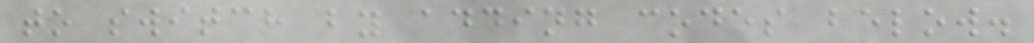to switch by adding codes below.
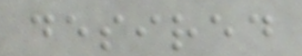desired
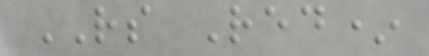RS Red*
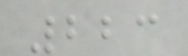223
